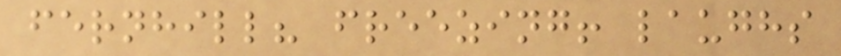fernhill? freezing! laughs
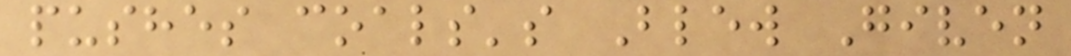pushes coals's Blew Given
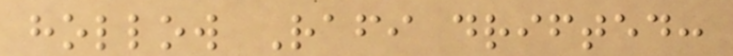hollow Rafi drifted:
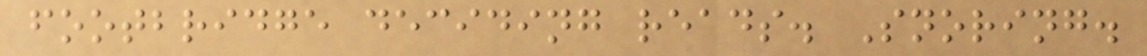footbridge deciding reads. Snoring.
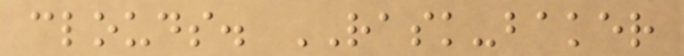clouds. RASK-baker
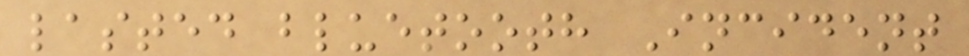lasted bluetooth Incident
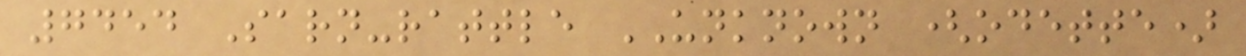7454 Sarn-rattle UNKNOWN (odette)
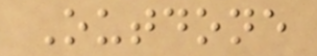Outdone
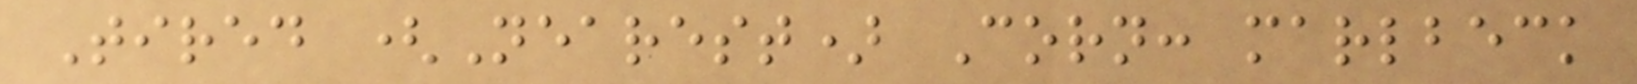Tired (Nearest) Corn: marlbeck
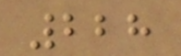228
